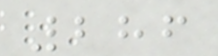286
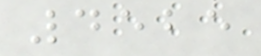4525
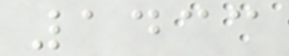1433
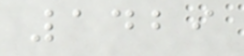1429
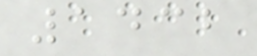1432
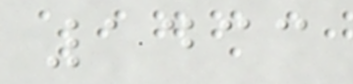1433
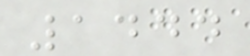1444
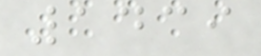1439
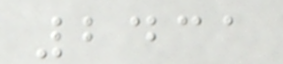2431
